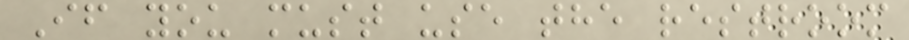If you must use the restroom
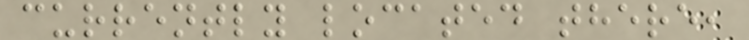currently located there,
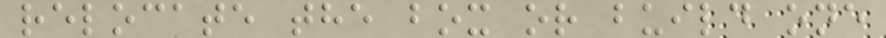relocate the box or build one
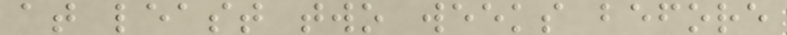at least two weeks before
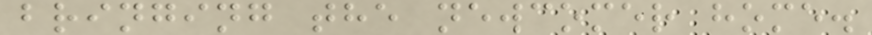bringing the newcomer home.
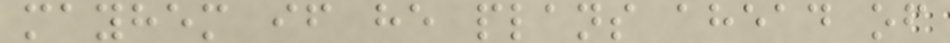mayhem if he plans ahead of
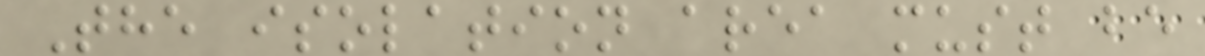The isolation area must be
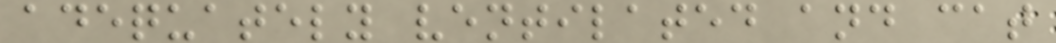adequately ventilated and cat
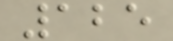125
